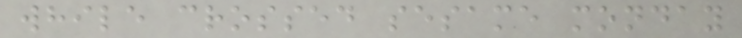while crossed sesame monday
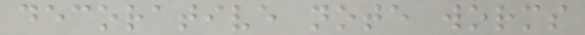decorative note worms
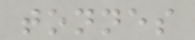tonnes
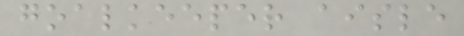goalkeeper aisle
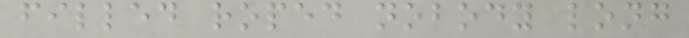filled roped nobody long
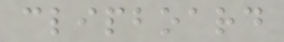clipboard
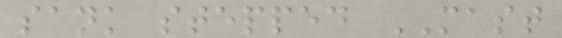sank stepped MAST
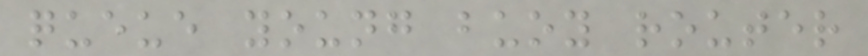queue young buoy router
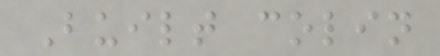Built colin
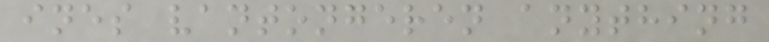ines vantongeren anything
